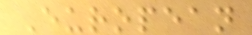European
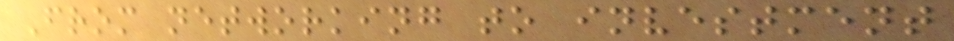From networking to investment
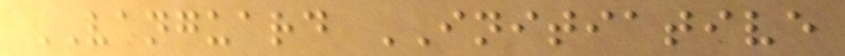VANGUARD INITIATIVE
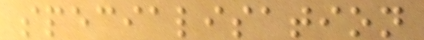specialisation
